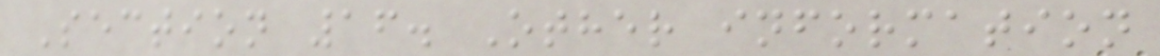Section 16. Other information
